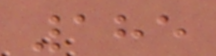185
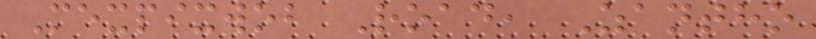Mexpixwob Road, Zantho
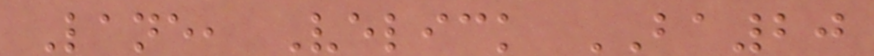Lane, Velick BA20
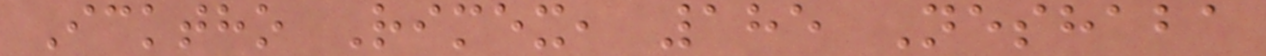Icktho Rimex, 185 Neshaba
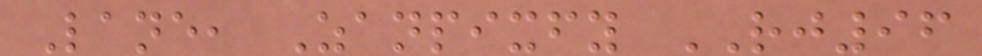Lane, Zanpixfy RJ96
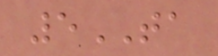5TA
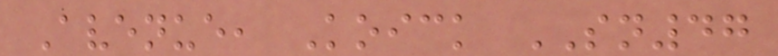Avenue, Koick SN47
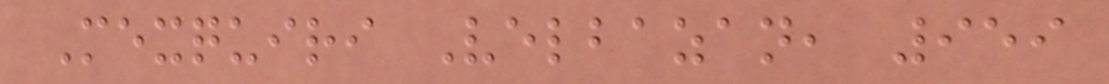Mexquiri Velbazan, 959
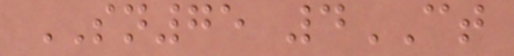SN75 4CT
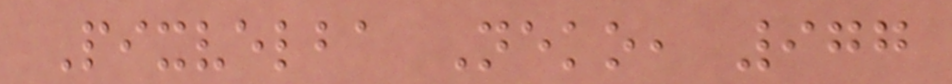Pixvelba Neko, 977
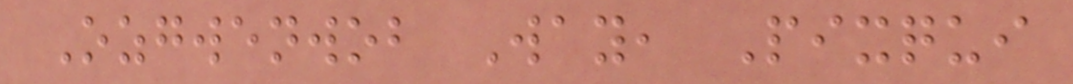Ozgwenwob Way, Pixqui
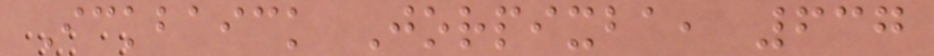Ickbaick Jorpixba, 637
